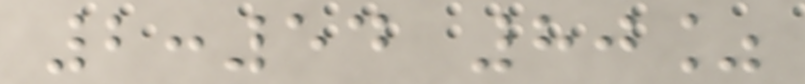2:54 80%
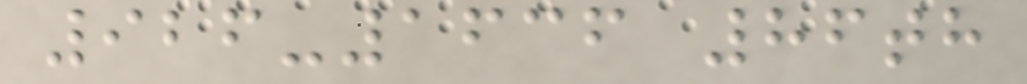926-1636 86th
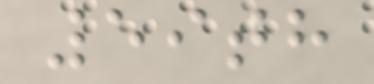59th
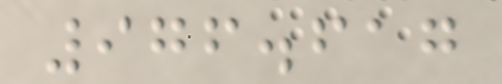976.617
